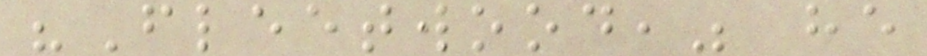"Fleetwood," he
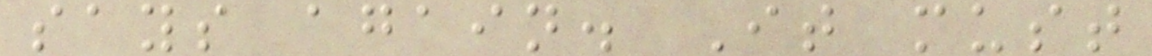says again. It must
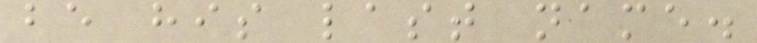be his last name.
